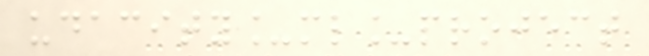udacity_ml_project
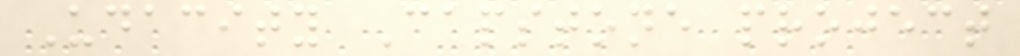Udacity Capstone project
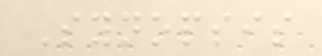Synopsis
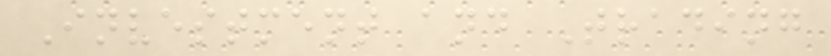Investment and Trading
